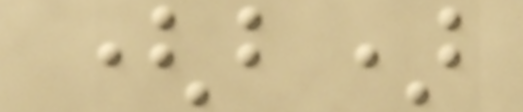(b)
